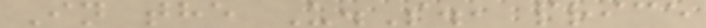In the U.S., price
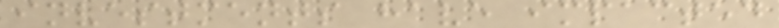investments have impacted
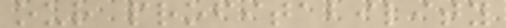our profitability
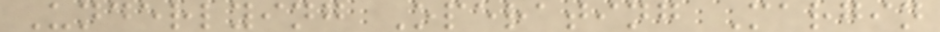Underlying Operating Margin
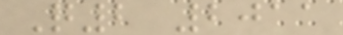Q2 2011
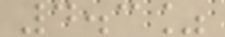4.3%
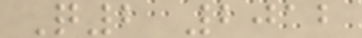Q2 2012
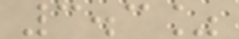3.3%
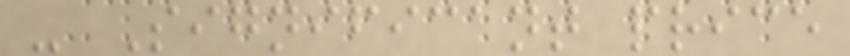- Significant price
